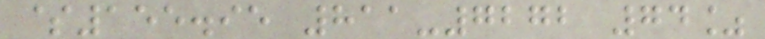$155.95 811-7272 74%
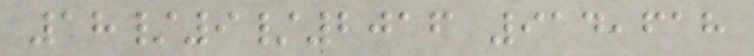18/9/2016 914,618
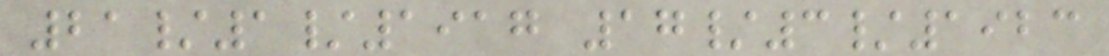21/1/1917 17/3/1923
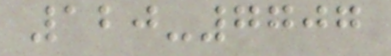120-7707
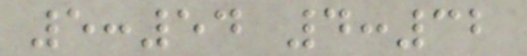5:54 4:32
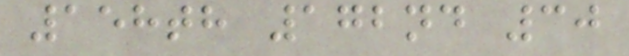158th 172nd 30
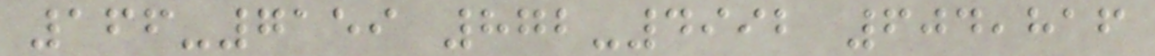166-7159 872-4992 604,816
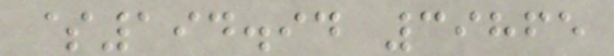$194.94 39865
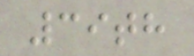39th
